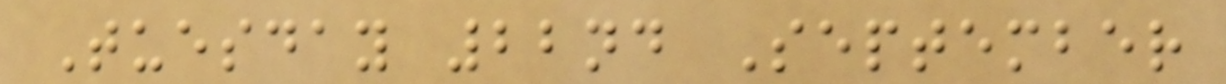Tuesday 22nd September
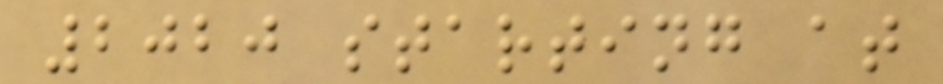2020 starting at
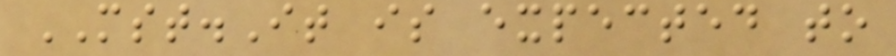MST.It is expected to
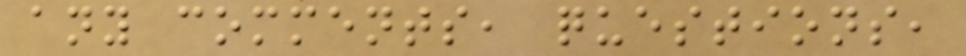any comments, questions,
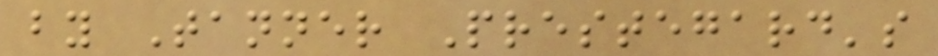by Tanner Prestegard's
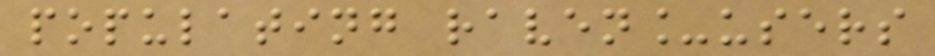populating raven_users
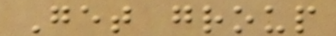Get group
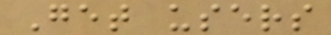Get users
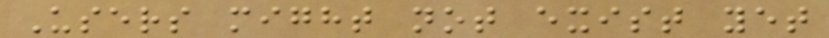Users might not exist yet
